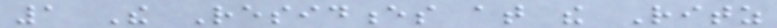1 The Residences at the Ritz
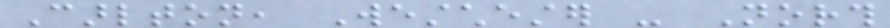Carlton, Westchester - North
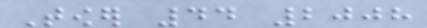Tower 44 2008
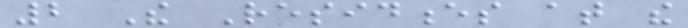2 The Residences at the
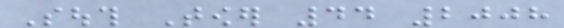South Tower 44 2008
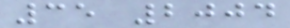35 2004
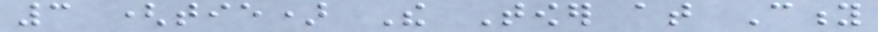3 (tie) The Tower at City
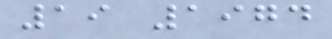19 1974
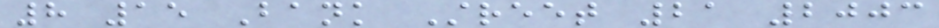8 15 Bank Street 21 2003
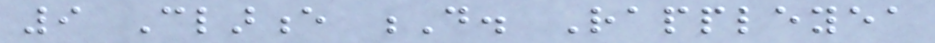9 Clarence D. Rappleyea
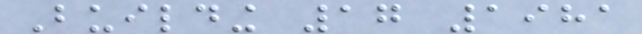Building 17 1981
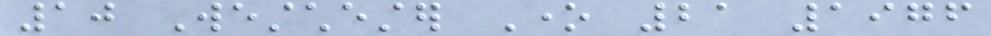10 Westchester One 21 1976
